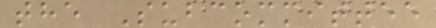the Subcommittee
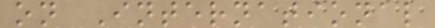on International
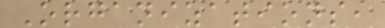Organizations,
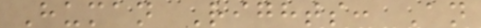Human Rights: An
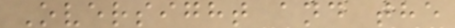Oversight and the
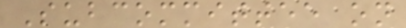Subcommittee on
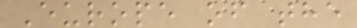Europe of the
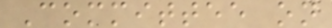Committee on
